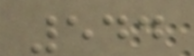544
